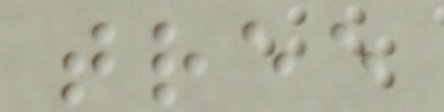tree
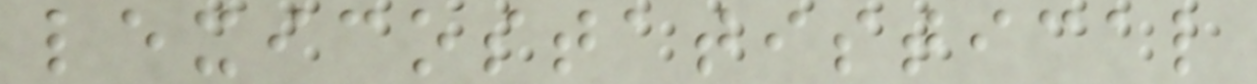lexicostatistical
